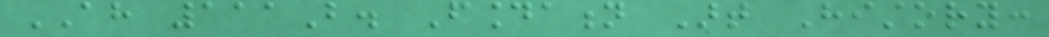AH 111B. Foundation Art History:
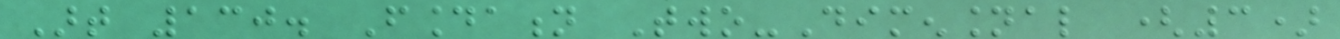Art 130. Foundation Two-Dimensional (3)
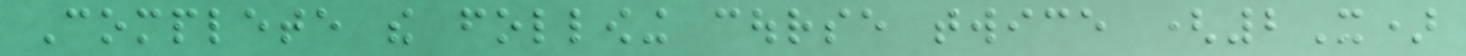Complete the following course twice (2X)
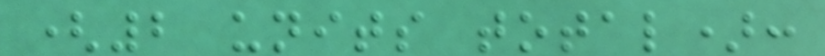(2 units total):
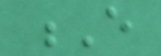E
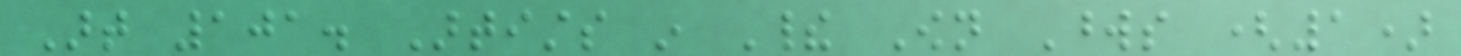Art 101. Artists in Their Own Words (1)
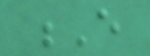E
